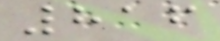816
